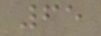65
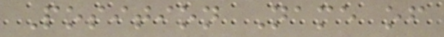Position Name of
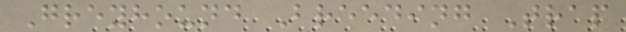Greyhound Breeding Trap
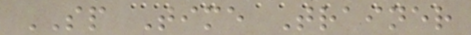SP Time Trainer
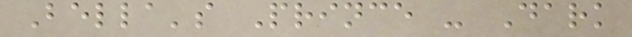Bella's Prince - Dark
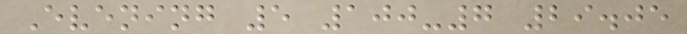Evening 5 100-7 29.05
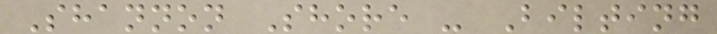Shannon Shore - Bilting
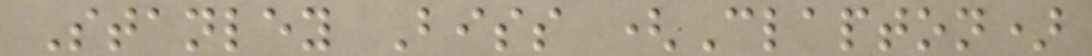Stanley Biss (Clapton)
